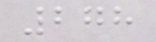278
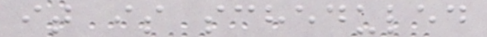it is scheduled
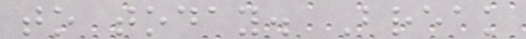to today. Break
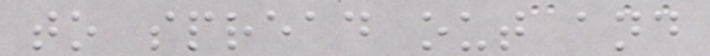to spread out and
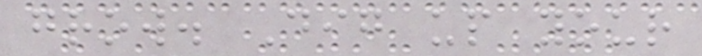grow. Dig up your
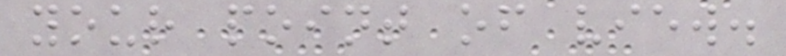your point of view.
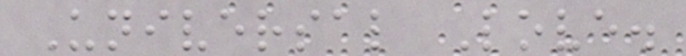Universal Love.
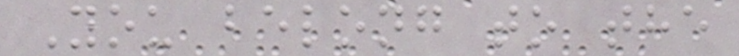You belong to the
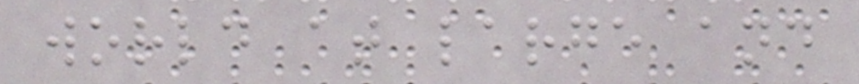world at large and
